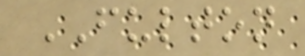FULTON
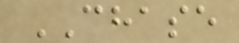CHASE
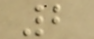2
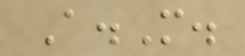A.M.
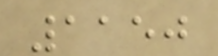1150
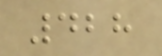428
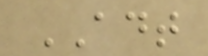ADT
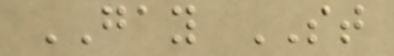GAY ST
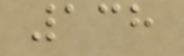138
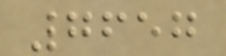7657
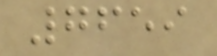7659
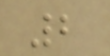2
